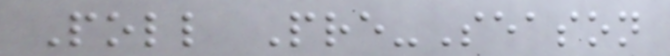Poll Pre-Season
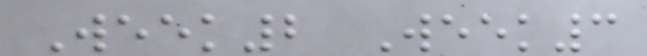Week2 Week3
